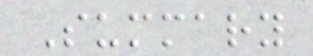Summary
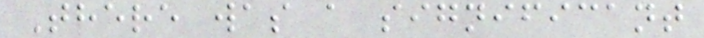There was a significant
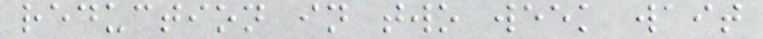reduction in two week wait
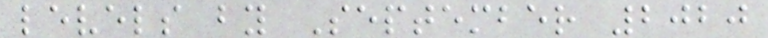levels by September 2020
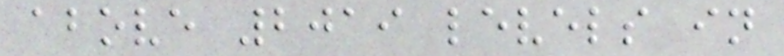above 2019 levels in
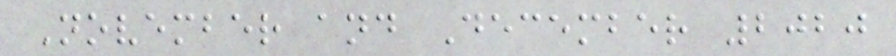November and December 2020
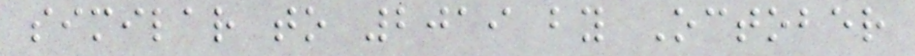similar to 2019 by October
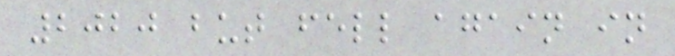2020 but fell again in
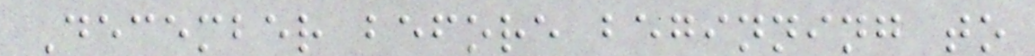December before beginning to
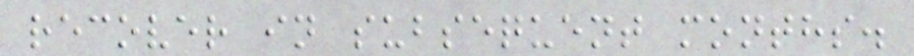recover in subsequent months.
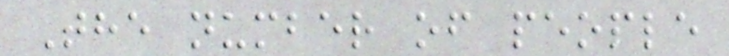The number of people
